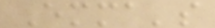Emma's
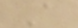A
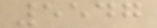5547
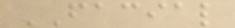FACIAL
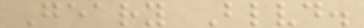Geary Blvd.
